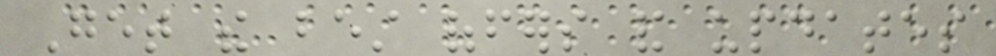Get the best offers and updates
